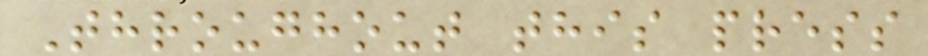Throughout this press
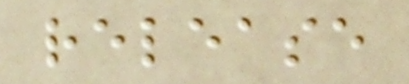release
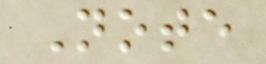Note
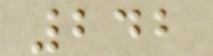242
